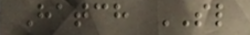Hatch SL
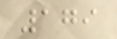179
